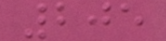205
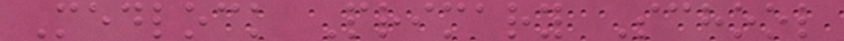Medlock Primary School
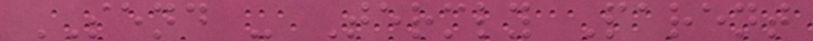SEND - Termly Parent
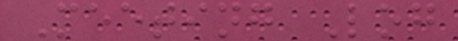Meeting Log
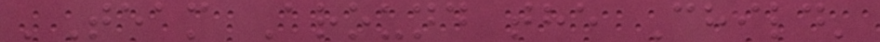'Team Around the Child'
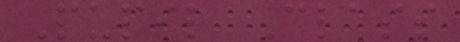Pupil Class
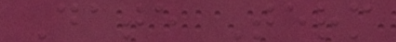Date Term
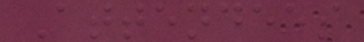Attendees
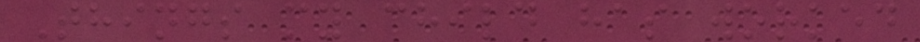Things my child has worked
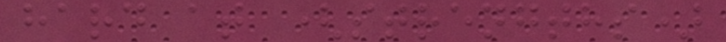hard at (strengths)
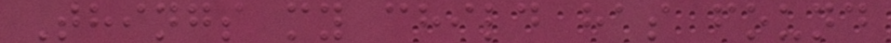Things my child has found
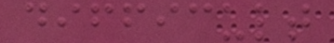difficult
